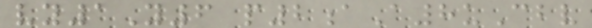vy1Y6 p2aA8uCbv
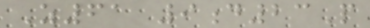Z61 9d23P
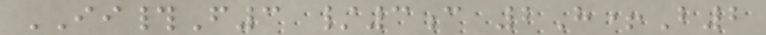II#F3 /3c 2H+B2
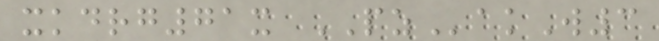xkdrg71x PZakW3
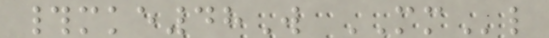#mke48W MMl
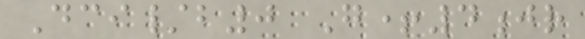Dci/b0 G+4jr
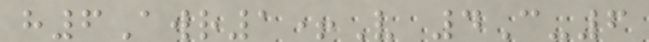h6Awr1+V 4C-6
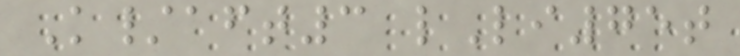K/aft3 lLi75t
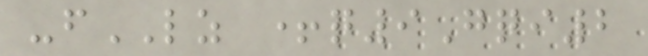-fLZ +q9Gqi2
